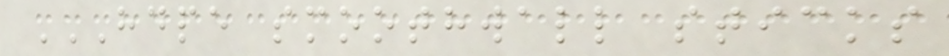HDPE SMOOTHWALL STICKS
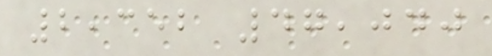2,352 47,040
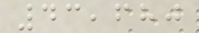43,680
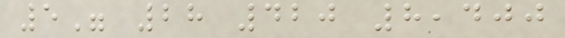5" 28 420 8,400
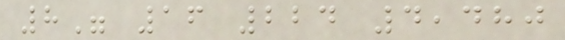8" 16 224 4,480
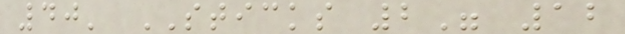40' STICKS 2" 12
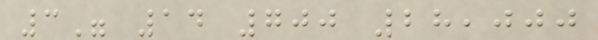3" 14 700 28,000
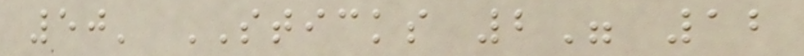50' STICKS 2" 12
